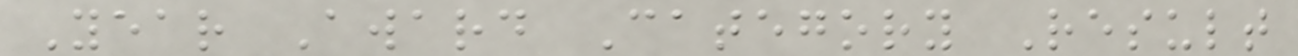Year Award Category Result
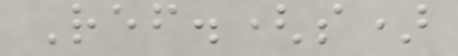Ref.(s)
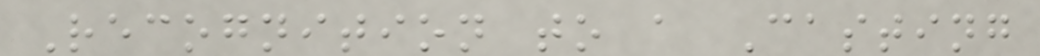Recognition to a Casting
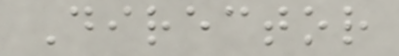Director
